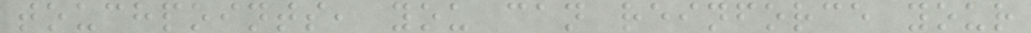touchpoints, you can reinforce your
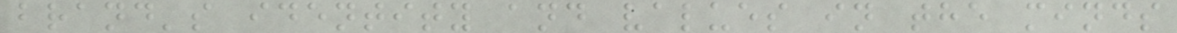brand's identity and values in the minds
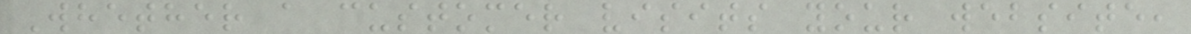Whether a customer visits your website,
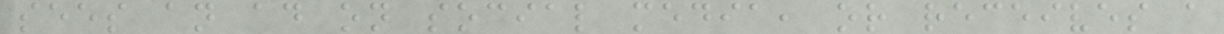sees an ad on social media, or receives a
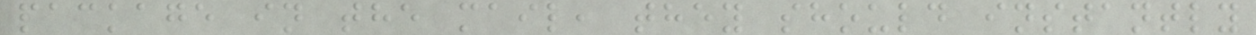package in the mail, they should instantly
